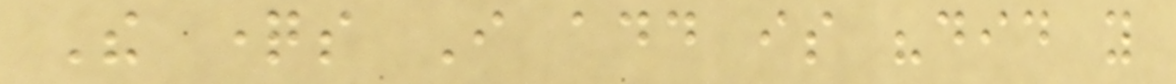The questions I add is "did you
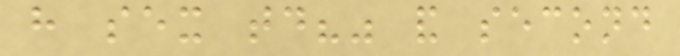have sex today?" and second
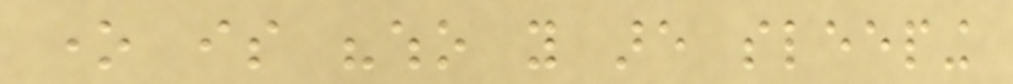one is "who you are sleeping
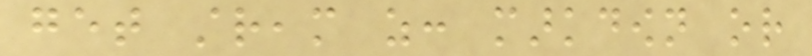get stream as: markdown or
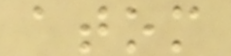atom
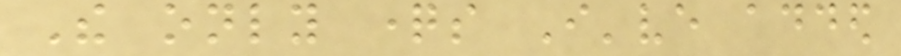The only questions I've added
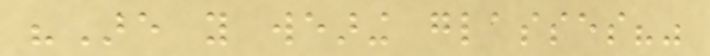"Are you wearing glasses?"
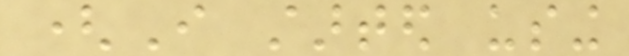(I started using
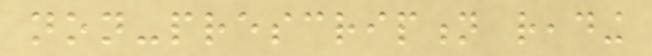non-prescription reading
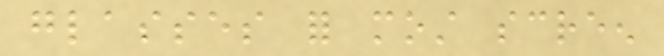glasses for most screen
